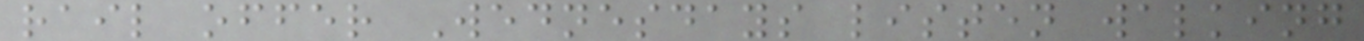rail offer Wednesdays listen walking
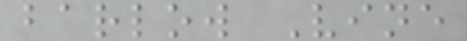barlow Vine
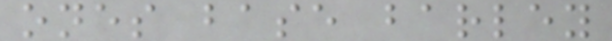ones base barley
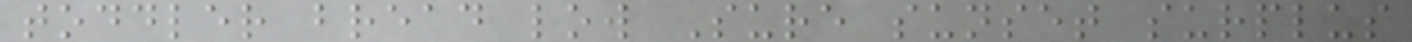toddler bread low Sure sunset surplus
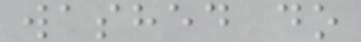washed do
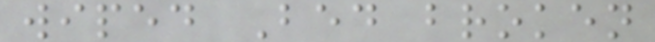wiped Bed broken
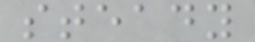steady
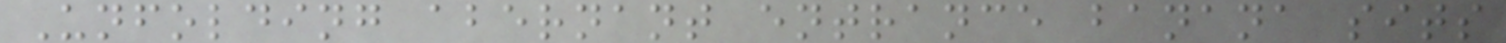Unfolding abernant entrance banana sits
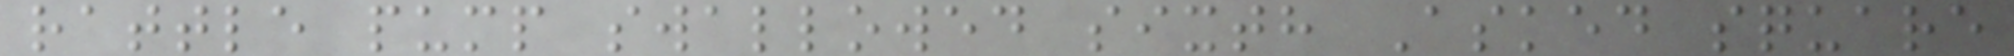rattle pump swallowed sixth Asked square
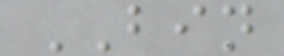BIN
